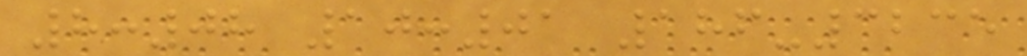8:08 10:01 186-3235
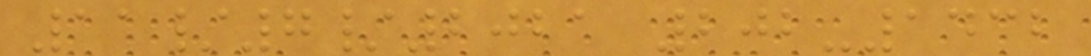11/7/2021 202-1432
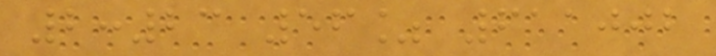2:23 56% 611002
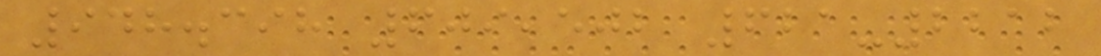948.398 609,502 621-2212
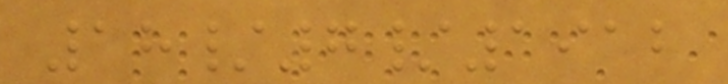18/7/1912
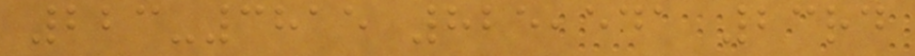223-3815 825,541 23rd
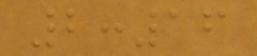2:16
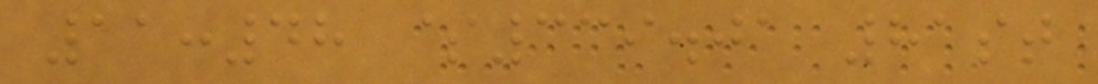11:48 $339.01 81st
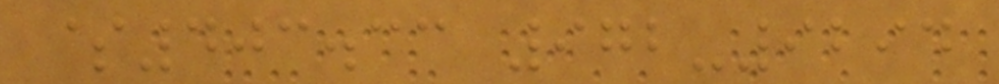$403.33 972-9294
